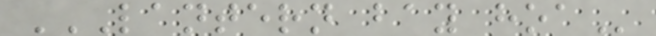LANTERN BAY HOA
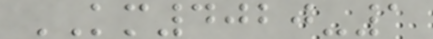KM4020-1
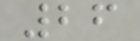26
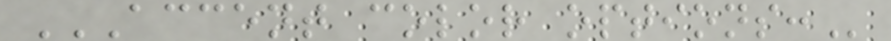ACCENT COLOR OPTIONS:
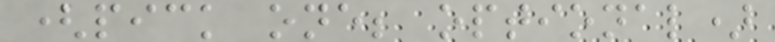(pick one; optional)
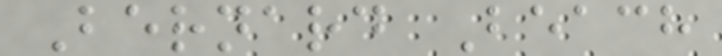Bernard Beach
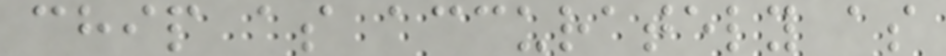chip as accurately as
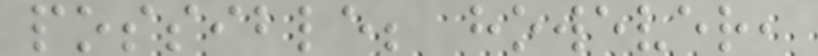possible; however,
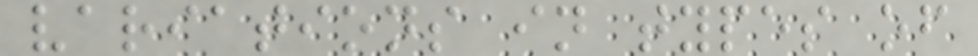variations in types of
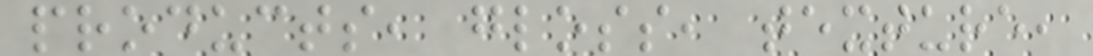products, gloss, texture,
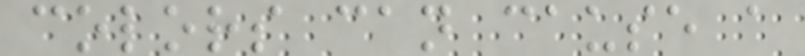colors can cause a
